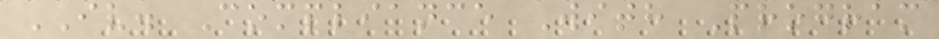IV. Compliance With Program
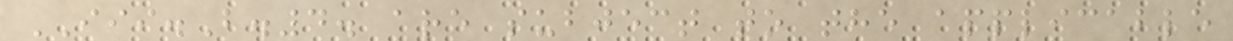III.B.4. are subject to the applicable
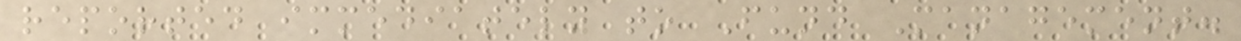reported immediately to Fund Management.
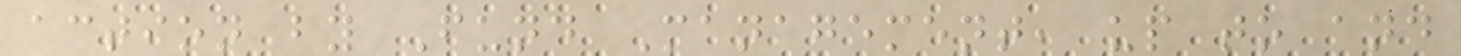action by Fund Management, up to and
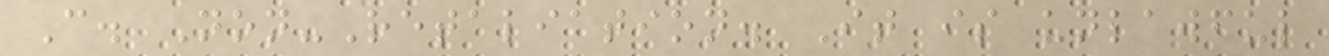C. Non-Retaliation. It is unlawful
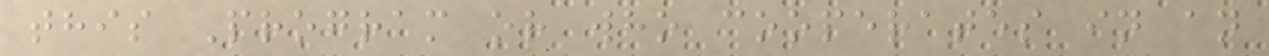this Program or who cooperates in an
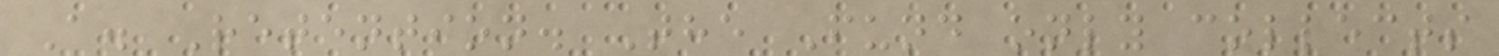A. Retention. The Fund only collects
